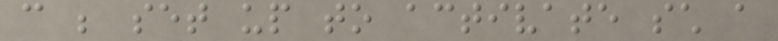can be set up to activate such a
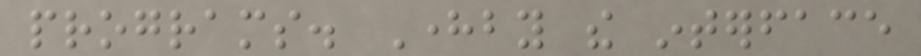programs. Hereby the interface
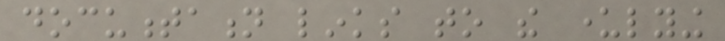documentation links to the underlying
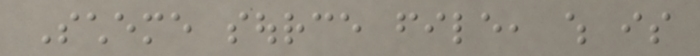Scheme source file, which is
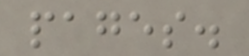pages.
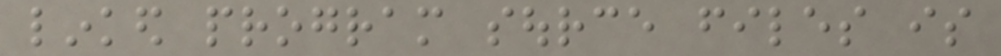linked program source files is
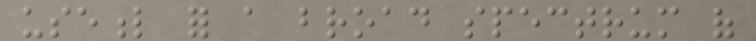useful for a broad spectrum of
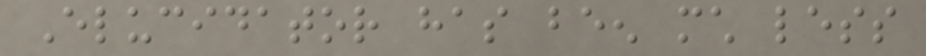Elucidator has been much less
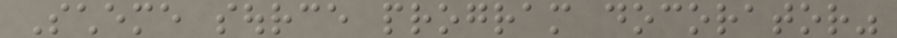Scheme source program docorator"
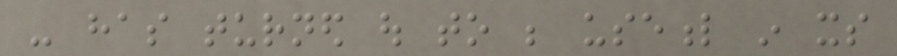- has turned out to be useful in its
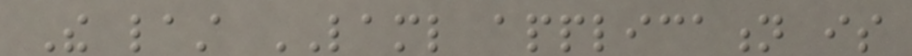The last LAML application is
